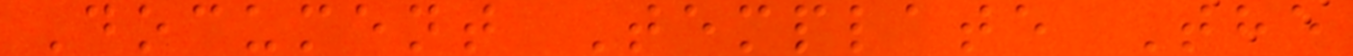Document Template The
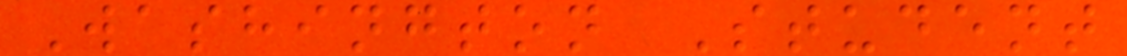Washington Student
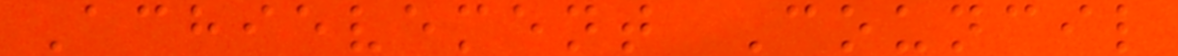Achievement Council
